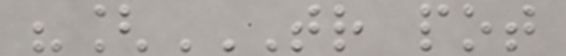"[TR POT
